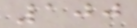100
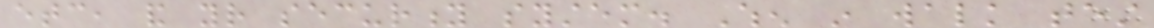etc, and your security system. When in walk test
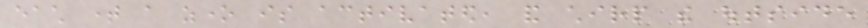each time a zone is activated, and chirp the outside
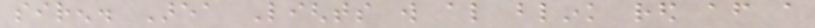siren. Area Lights will also blink red after a
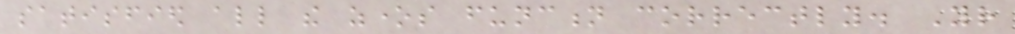satisfied all the zones function correctly. Your
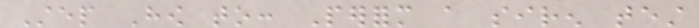Step How to: Perform a siren test
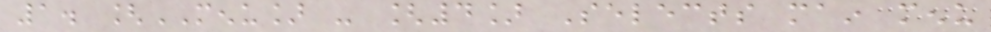1. [MENU] - [4] Selects main menu
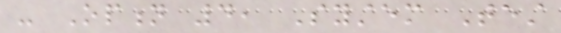- Option 4, System Test
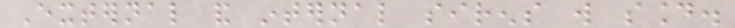External and internal sirens will sound.
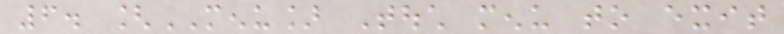6. [MENU] Touch menu to exit
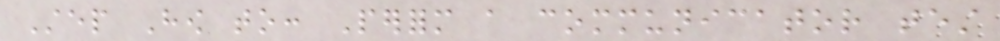Step How to: Perform a communicator test
